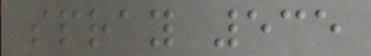spray 535
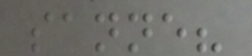sanne?
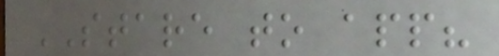STARE to app?
